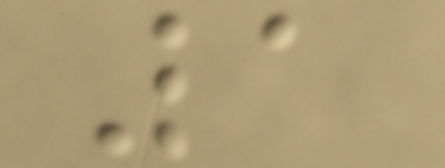1
